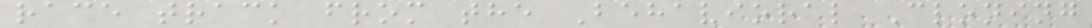race track from the Behavioral Cloning
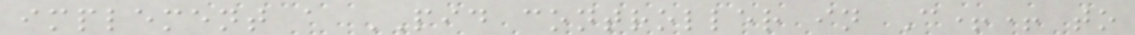implement a PID controller in C++ to
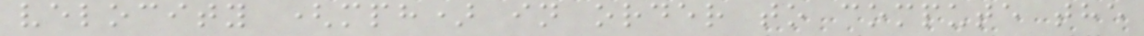velocity (mph) in order to compute the
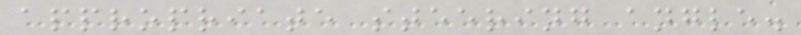appropriate steering angle.
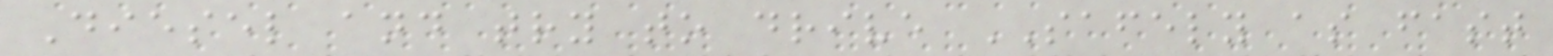Diesel and try to drive SAFELY as fast
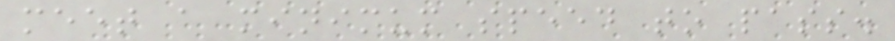meet a minimum speed to pass.
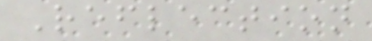Reflection
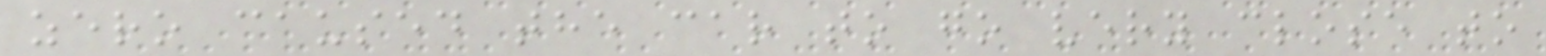zero caused the car to go very close to
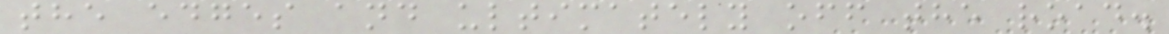the edges and ultimately off the road.
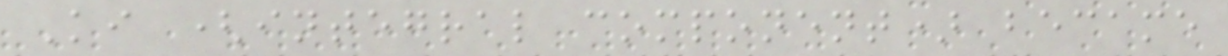Ki (integral component) became
